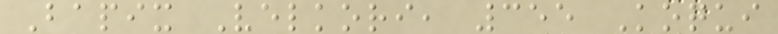Bapix Velkori, 355 Koqui
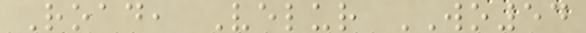Road, Velur WO54
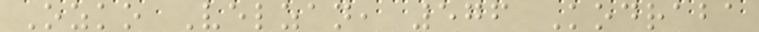Ozko Velzan, 576 Kodraba
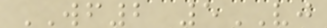WF2 5VJ
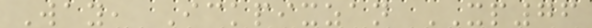Way, Ickpixzan XP76
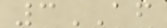3AF
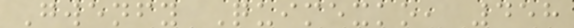Gwenfy Quimexko, 458
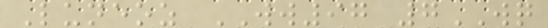Luneoz WW97 7WQ
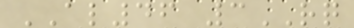AL46 3RQ
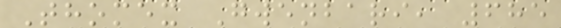Thomex Gwenbari, 685
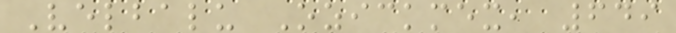Velbalu Ozickmex, 649
